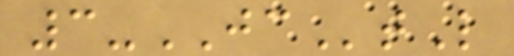3-JCtL
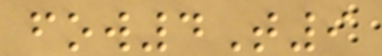fow4T9
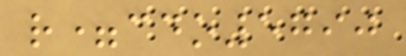r=cdo5790
